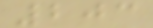203
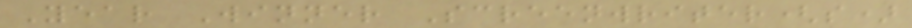Year Winner Screenwriter(s)
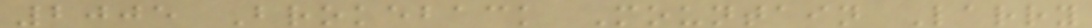2005 Brokeback Mountain Larry
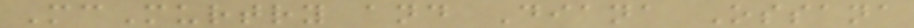McMurtry and Diana Ossana
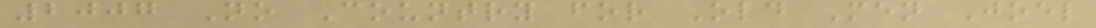2007 No Country for Old Men Joel
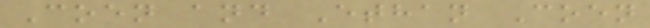Coen and Ethan Coen
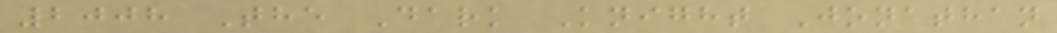2008 The Dark Knight Jonathan
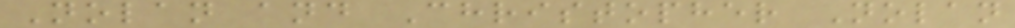Nolan and Christopher Nolan
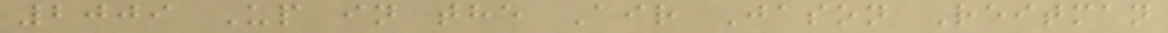2009 Up in the Air Jason Reitman
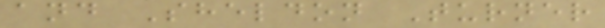and Sheldon Turner
